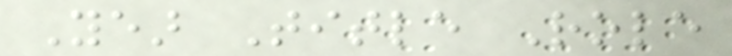Year Title Role
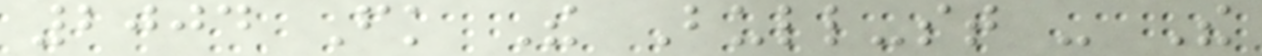2004 Fk The Bull-st - The
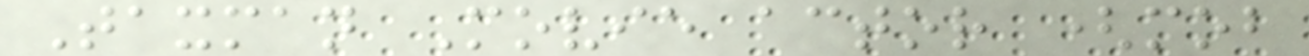Taxman Movie actor (mob
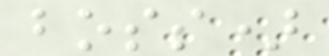boss)
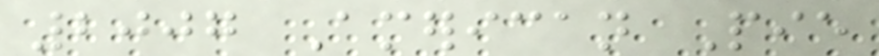2007 American Pie
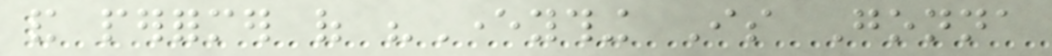and performer of "Everything Is Gonna
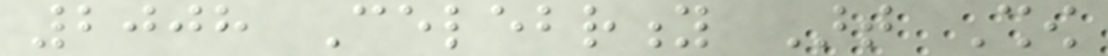2008 Celebrity Art Show
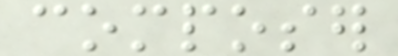composer
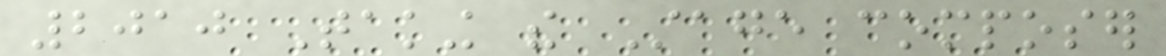2010 Taking the Stage composer
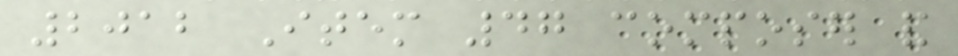2012 Item 47 composer and
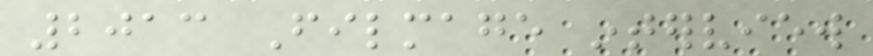2013 Filmage interview
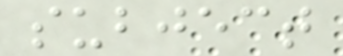subject
